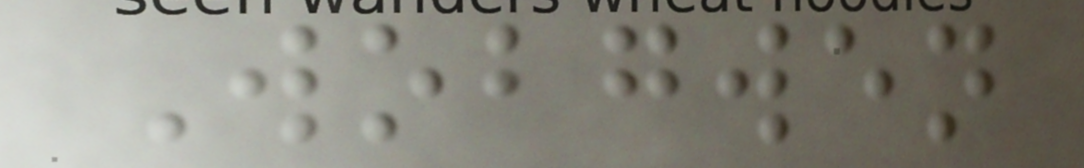Wobgwen
